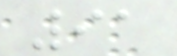91
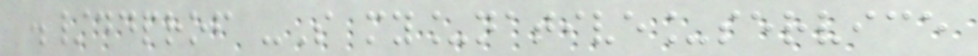./ddprof -S my_native_service
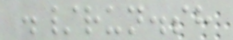./run.sh
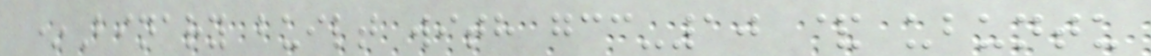*Binary built with gcc-10 & ubuntu
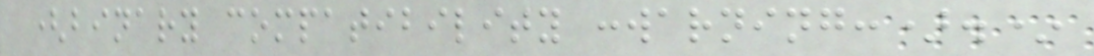(binary compatibility :warning:).*
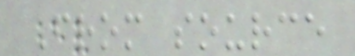From source
